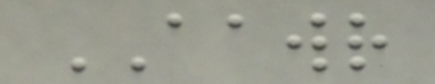AAWR
